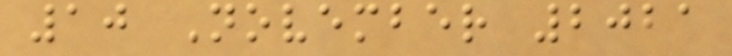10 November 2021
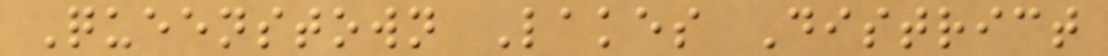Queenstown Lakes District
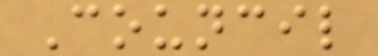Council
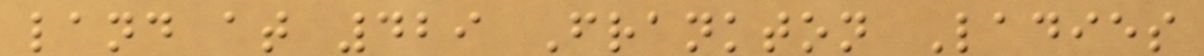land at 429 Frankton Ladies
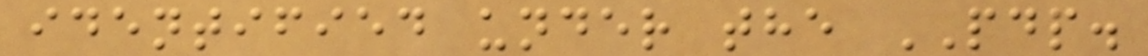identified under the PDP.
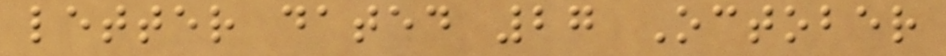letter dated 27 October
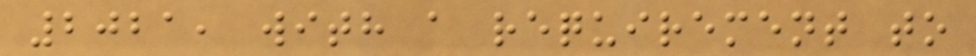2021, with a requirement to
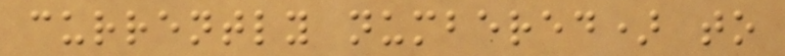currently numbered) to
